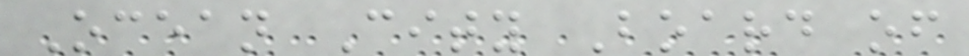Ocean City Board of
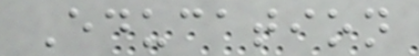Education
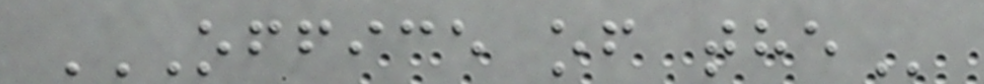OFFICE OF THE
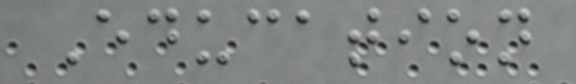Education
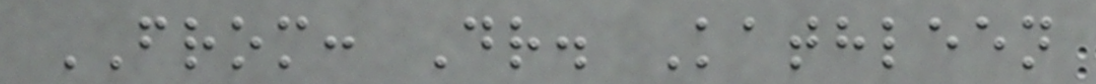FROM: Dr. Kathleen
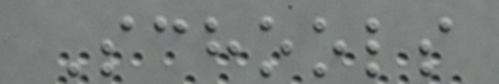Schools
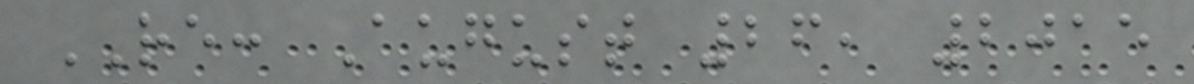RE: August 26, 2015
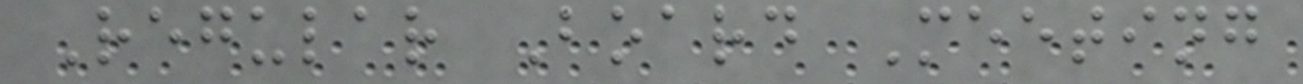Regular Board Meeting
